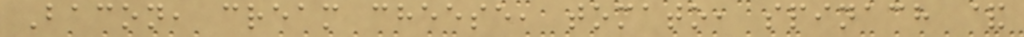Bacon, cream cheese, tomato, spinach &
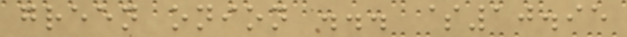green onion ... $10.95
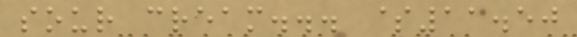sour cream... $11.50
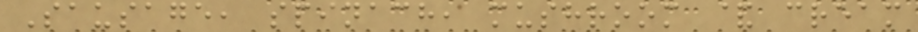Sausage, spinach, mushroom & cream
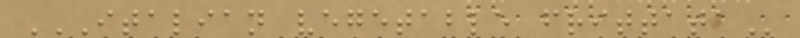ITALIAN VEGETABLE FRITTATA
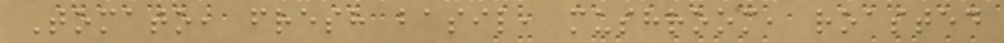Tomato, fresh basil, mushroom, roasted
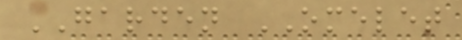GARDEN OMELET
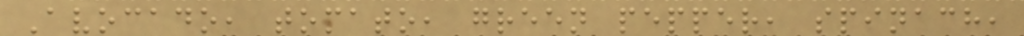Avocado, tomato, green pepper, spinach,
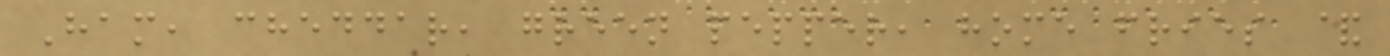Ham, cheddar, green pepper, home fries &
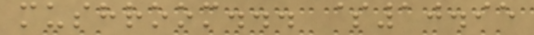mushroom... $10.95
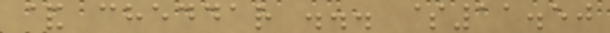& cheddar ... $11.50
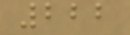222
